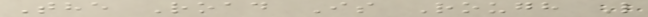The Road Is Rough L
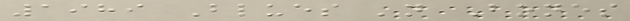1989 Blues 'n Bones
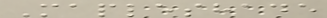Mapleshade
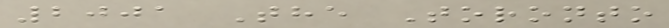2001 The Toronto
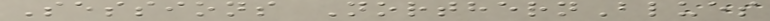Sessions NorthernBlues
